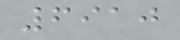6910
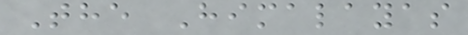The Himalayas
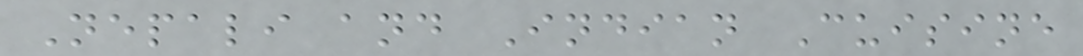Nepali and Indian Cuisine
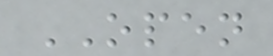OPEN
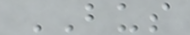BUS
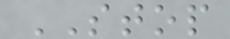STOP
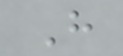H
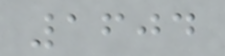1604
